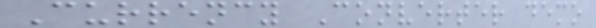Currency Converter demo
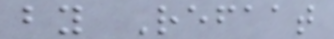by Refaat
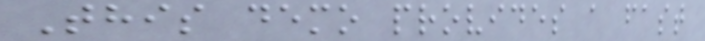This demo provides a fast
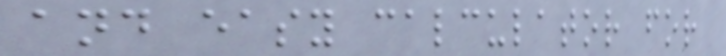and easy calculator for
